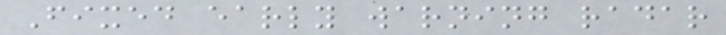Fixed early warning radar
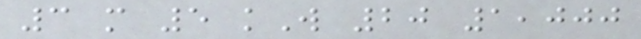3 m 5 kW 20 1,000
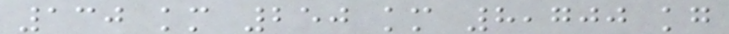130 km 250 km 8,700 kg
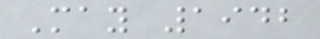May 1942
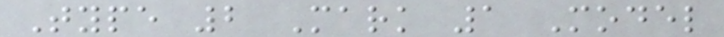Type 2 Mark 1 Model
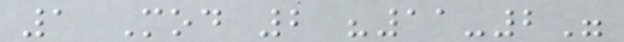1 Mod 2 "11-2"
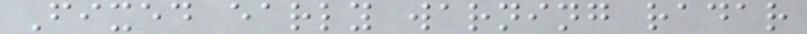Fixed early warning radar
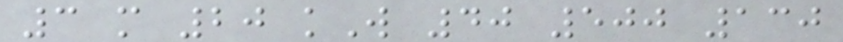3 m 20 kW 40 500 130
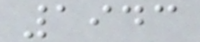1943
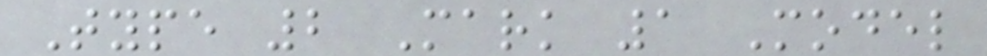Type 2 Mark 1 Model
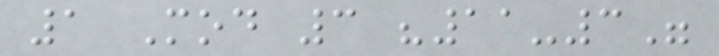1 Mod 3 "11-3"
